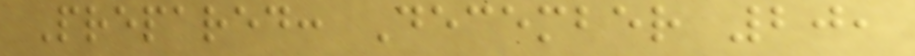Prepared: December 20,
